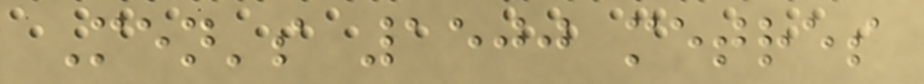Men's 1500 metres
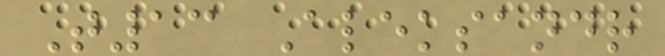T13 Aleksandr
